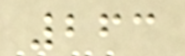263
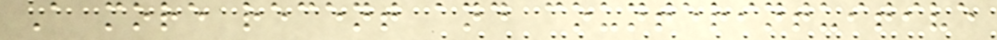A more recent and counterintuitive
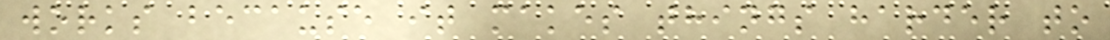works because it makes things harder to
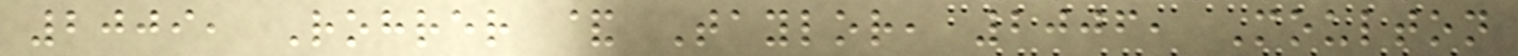2009, Rohrer & Taylor, 2006, Moulton
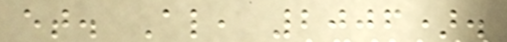et. Al, 2006).
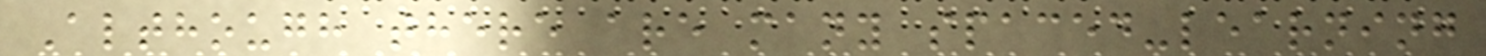Although there are many spaced-learning
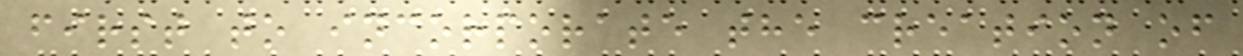first to incorporate the creation of
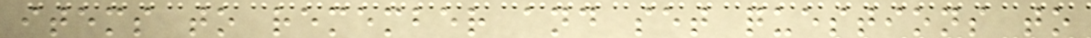items to remember and set questions to
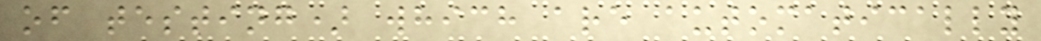of testing) which are automatically
